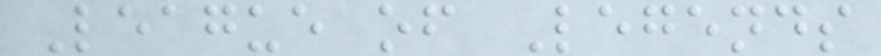League of Legends
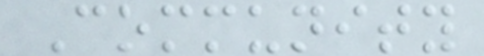Community
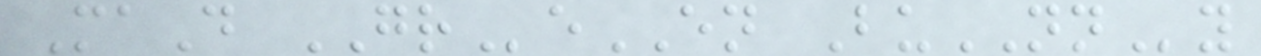MaD GReEN BuNNy
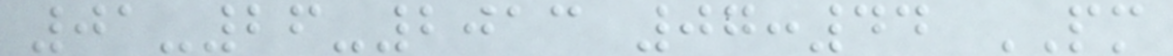01-26-2013 07:44 PM
